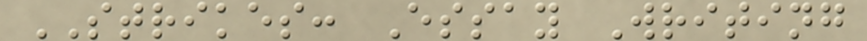STRIKES: Essay Writing
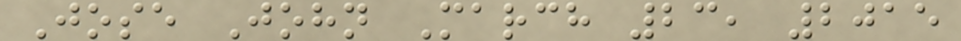Jose John March 23, 2015
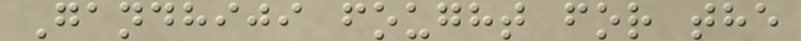Gandhiji fought for the
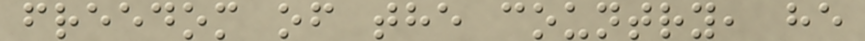freedom of the country, he
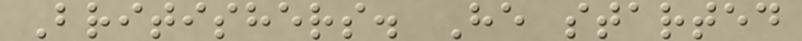Britishers. He started
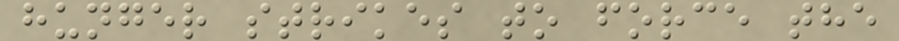hunger strikes to force the
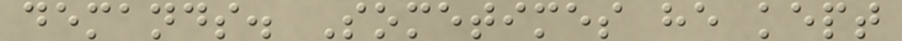demands. Sometimes he kept
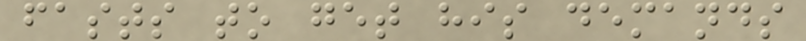fasts to get his demands
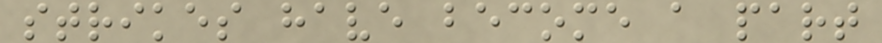strikes have become a part
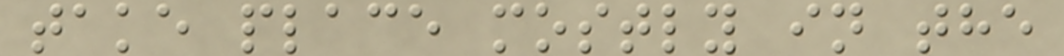take place mostly in the
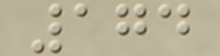174
